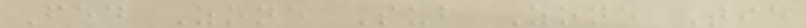Fed Zone Sub Zone Tie
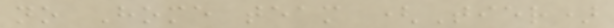no Home team (Tier)
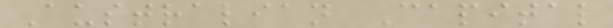Australian Capital
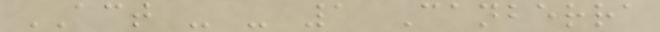ACT - - 1 Canberra
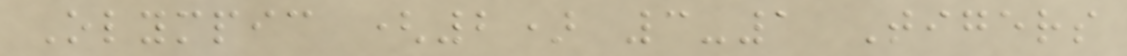Olympic (2) 3-1 Tigers
